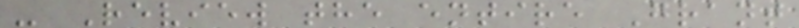- Review the entire Grant
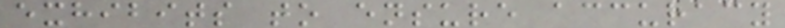exhibits to ensure accuracy
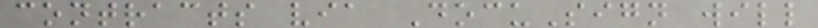contracts via DocuSign will
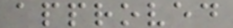approved
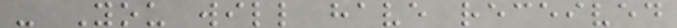- You will have received
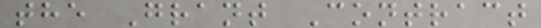the Grant Contract
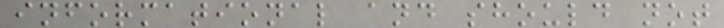informational and should not
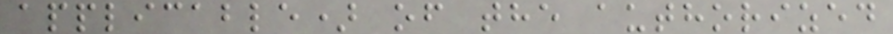applicable) of the authorized
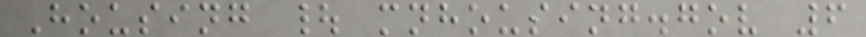Housing | mnhousing.gov 6
